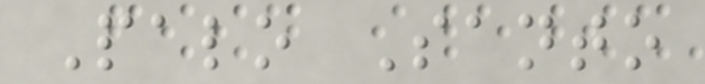Palo Santo
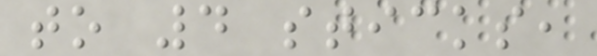to 4 sticks,
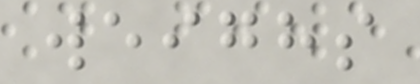weighs
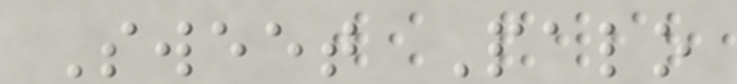Sweet Palo
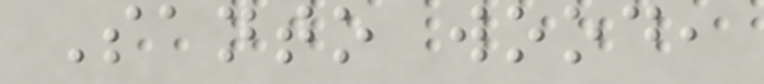Santo wood,
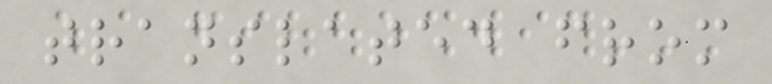translated from
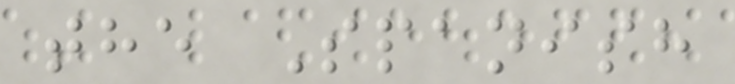the Spanish
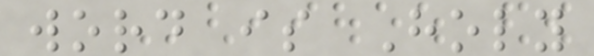word is Holy
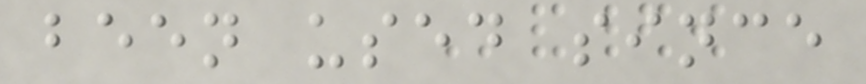been used since
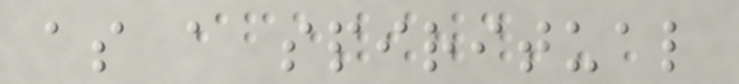as a spiritual
